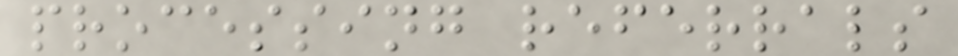processing referrals
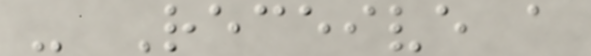- Receive a
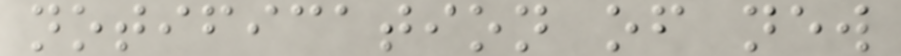notification of new
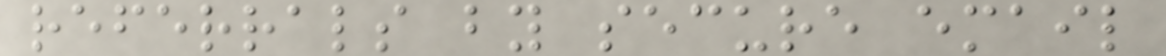referrals by secure email
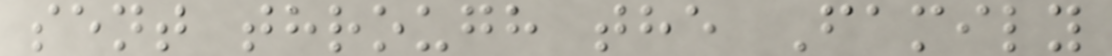sent through the Family
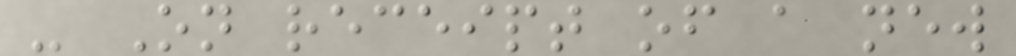- On receipt of a new
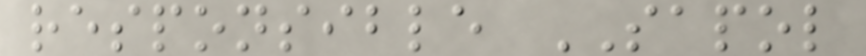responsible SAPOL
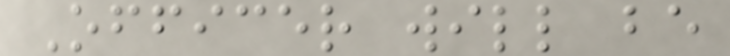Officer will be
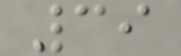39
